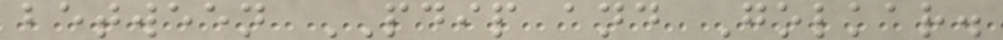between PDIP and Golkar.
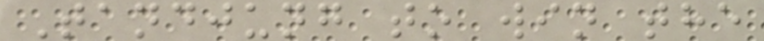Tandjung to win the
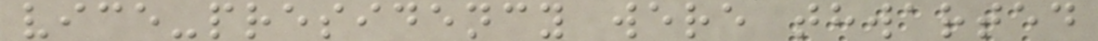vice-presidency were thwarted
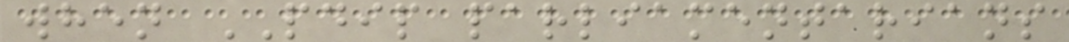when PDIP parliamentarians
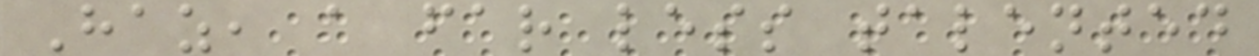Haz, a far less talented
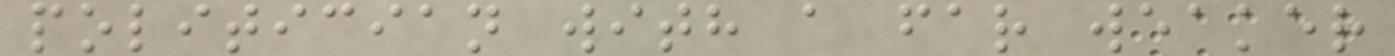politician with a far weaker
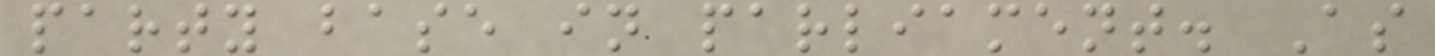party base in parliament. As
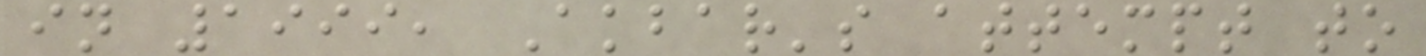in 1999, Akbar's attempt to
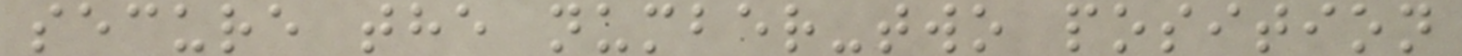secure the number-two position
